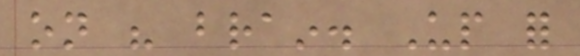on his brain. Up for
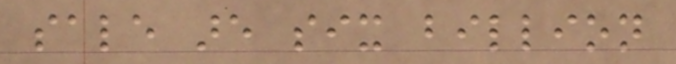sale are six billion
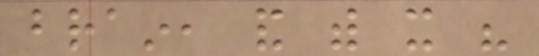brain, and with it his
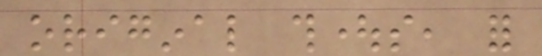original thoughts, for
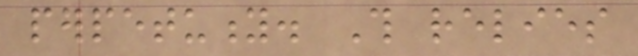perpetuity. This relies
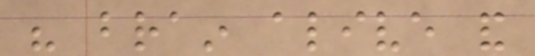his brain alive and
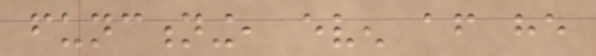functioning, even after he
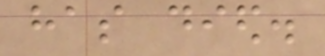has died.
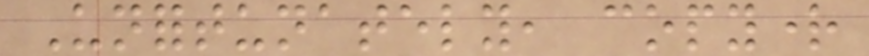Unfortunately, copyright
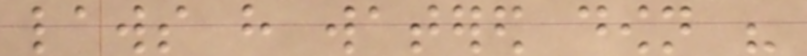laws have watered down his
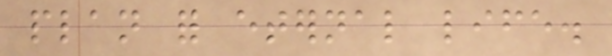plan for eternal life.
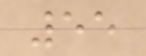55
